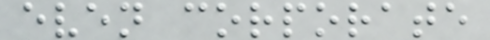even corporate
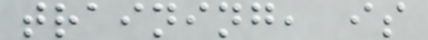training, is
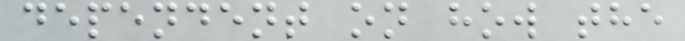dependent on how the
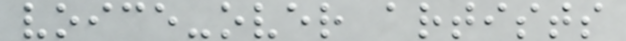voice-over artists
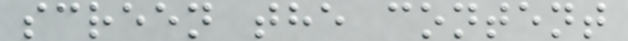screen the content
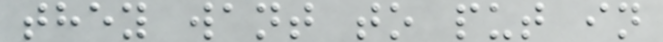they want to put in
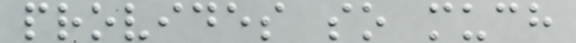provides so much
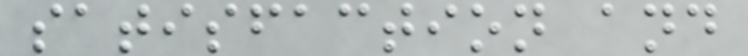satisfaction and
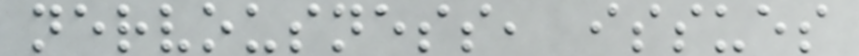nervousness, issues
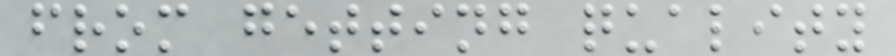from getting quality
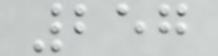257
